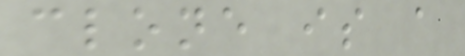clone is a
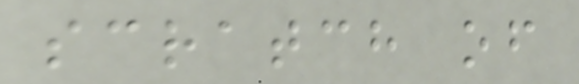scratch of
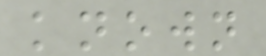known
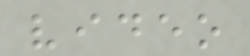video
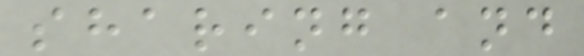sharing and
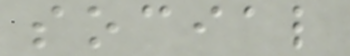social
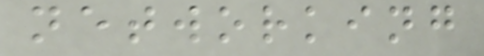networking
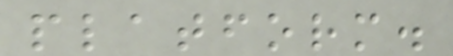platform.
